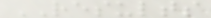RESULTS
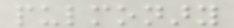pulmonary
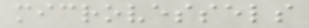microvessels
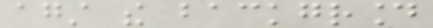against the background
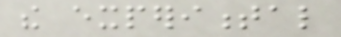the experimental
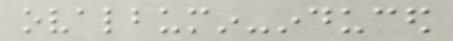ovalbumin-induced
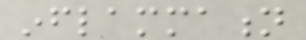inflammation
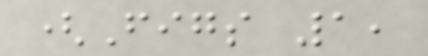(Figs 1,
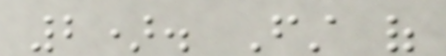2). First of
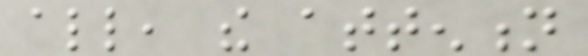all, the attention
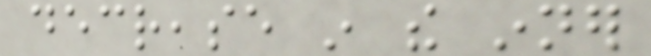decrease in the inner
